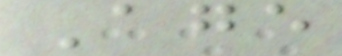Age
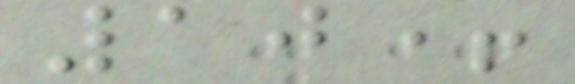10+
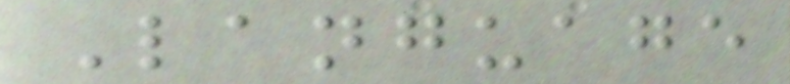Language
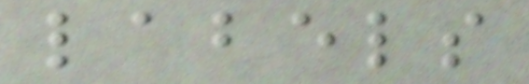labels
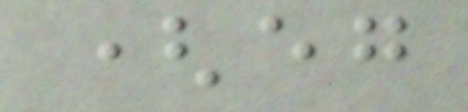(eg
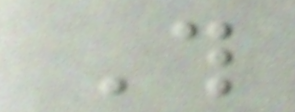This
